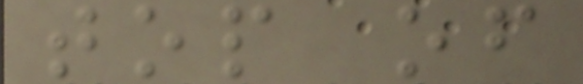top of
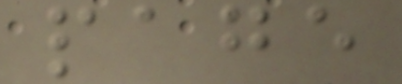page
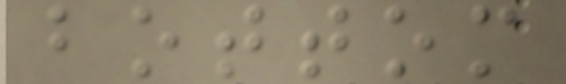bottom
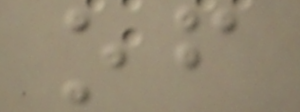of
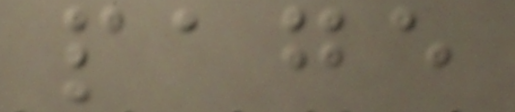page
